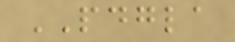PDGLA
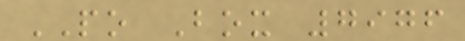PO Box 7976
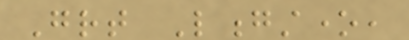Great Longstone,
